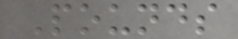Pounds
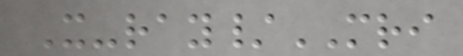X-ray/MRI
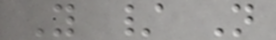Y / N
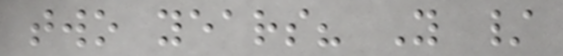two years? Y /
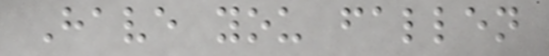Have you fallen
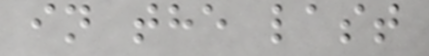in the last
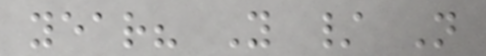year? Y / N
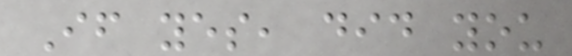If yes, did you
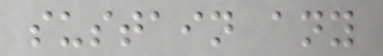sustain any
